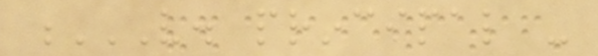V. PRINCIPAL -
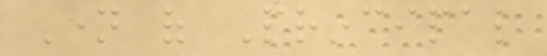Name of Principal
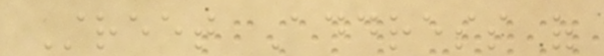Street Address of
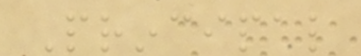Principal
